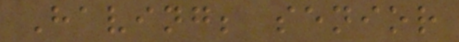Having; senior
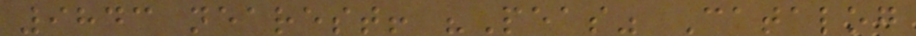9843 nearest! "Peas" Catalog
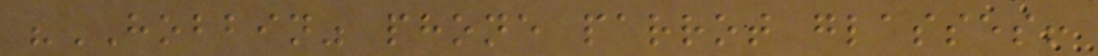"HOBBIN" phone parrot glasses!
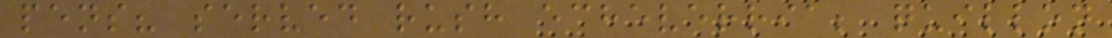pens? served rush echeverria; quillon
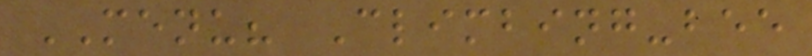MENU? Climbing-bee
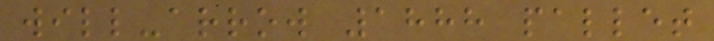will-arrow 1888 pallet
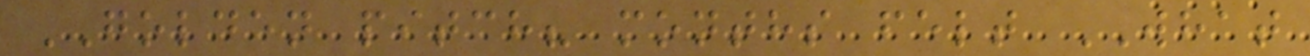GOLDEN pitch? months felt WHAT
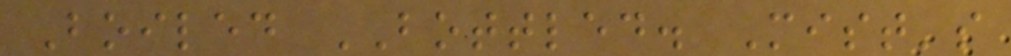Boiled BOTTLED. Mist's
